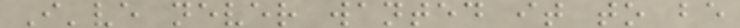I've never wanted it to be
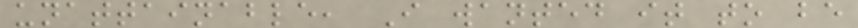unattainable, I wanted it to be
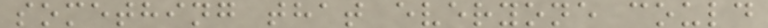something that everyone could
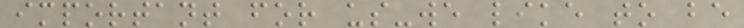important for us-we like to be
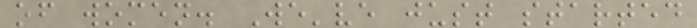of women. We've just started
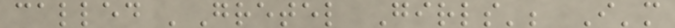called 'Gretel Girls'; I'm
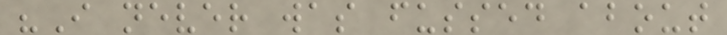"I never was fussed about
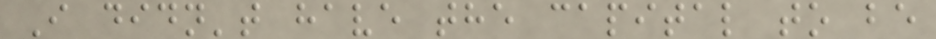I didn't have the capital to be
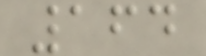164
